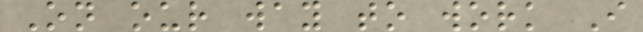On our way to work I
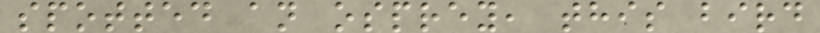spotted an osprey, this bird
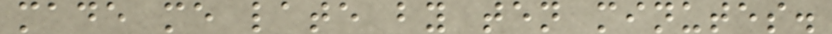made me late by ten minutes.
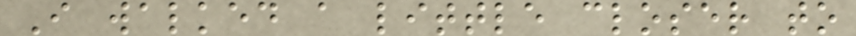I walked a little closer to
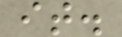it.
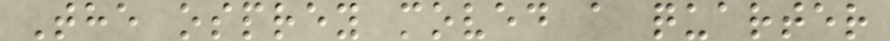The osprey moved a quarter
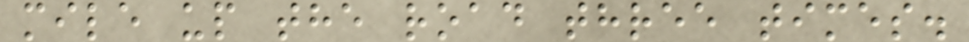mile up the road three times.
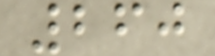260
